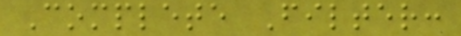Complete Filter:
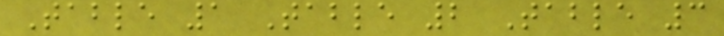Table 1 Table 2 Table 3
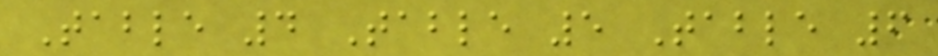Table 4 Table 5 Table 6
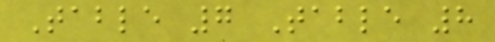Table 7 Table 8
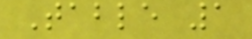Table 1
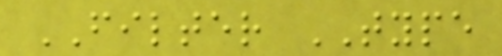FILTER TYPE
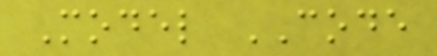Model CODE
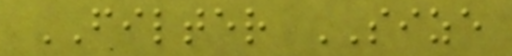FILTER SIZE
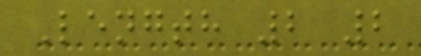Length 2 2
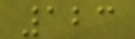123
